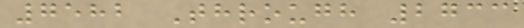7582 Through 2733
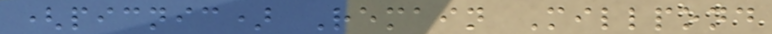(picnic) Remain Millpond
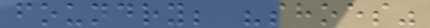foundry; "shoes"
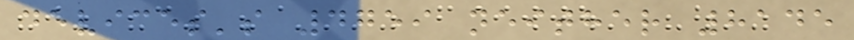devices's 4759 neither 8145
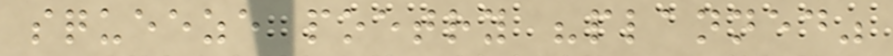squeeze poetry "planned"
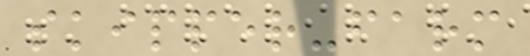skipper-farm
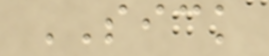SICK
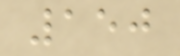150
